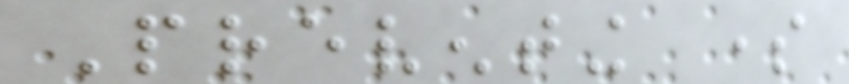Preventing some
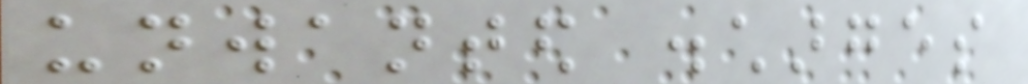unwanted discharges
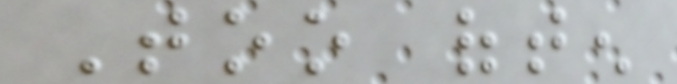Too often
